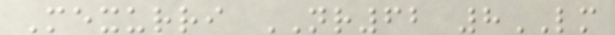Mexurri NR62 8LM
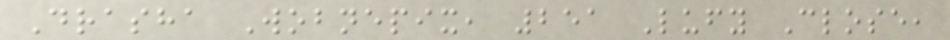Drasha Wobnepix, 251 Lufy Close,
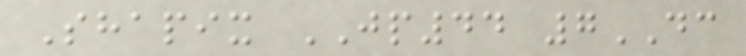Shapix JP44 7DC
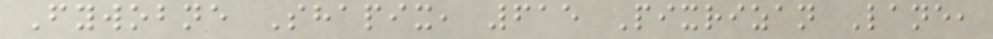Fywobne Shapix, 615 Pixrizan Lane,
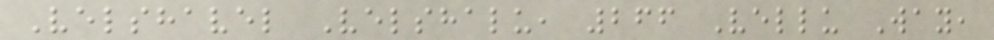Velshavel Velshalu, 266 Vellu Way,
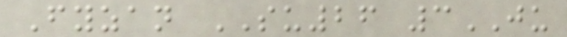Fyzan SU26 3JU
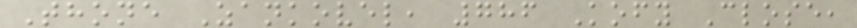Thone Zankovel, 786 Kofy Close,
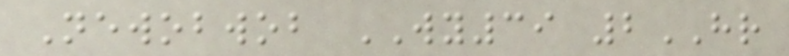Newobwob WY39 2HR
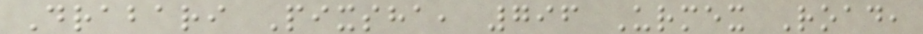Drabari Pixsha, 796 Urmex Road,
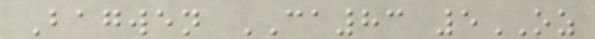Bagwen CA83 5OZ
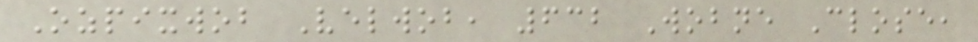Ozpixwob Velwob, 632 Wobne Close,
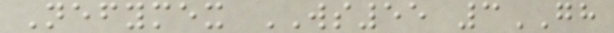Nefymex WS55 3GH
